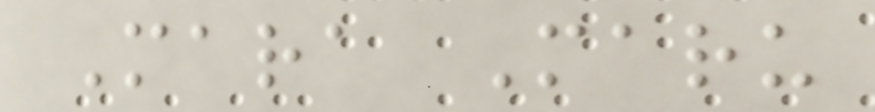Mara Maru
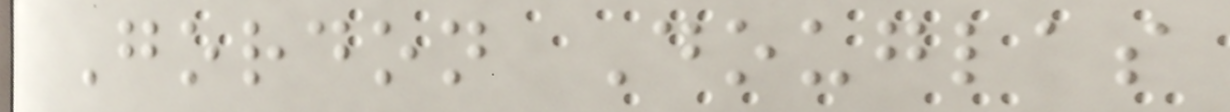Gordon Douglas
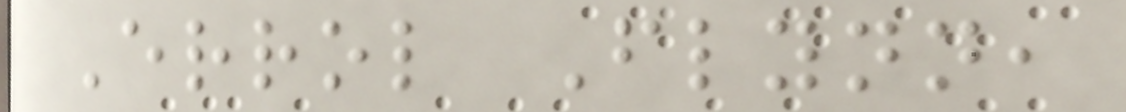Errol Flynn,
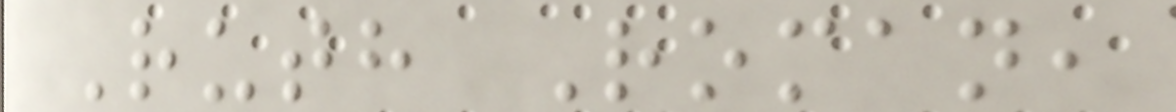Ruth Roman,
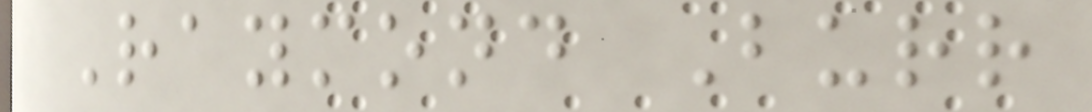Raymond Burr
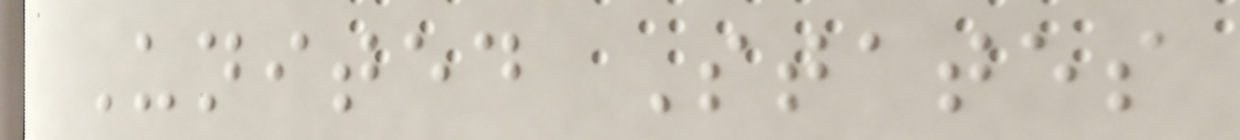United States
